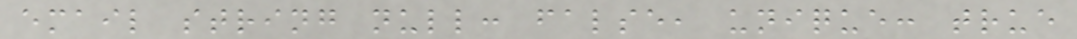email string null: false, unique: true
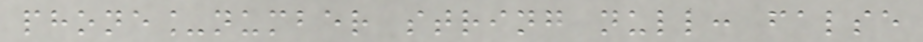phone_number string null: false
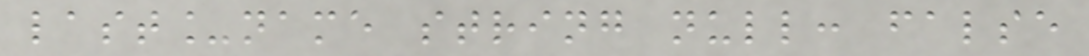last_name string null: false
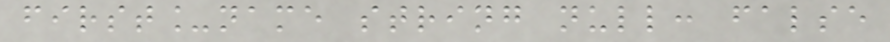first_name string null: false
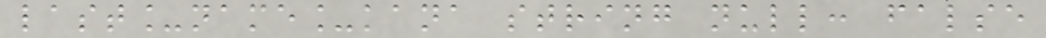last_name_kana string null: false
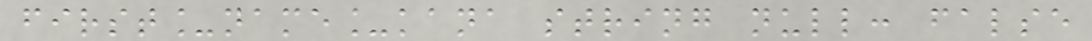first_name_kana string null: false
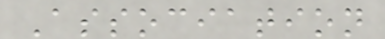Association
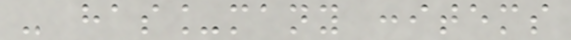- has_many :items
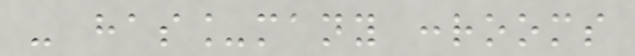- has_many :rooms
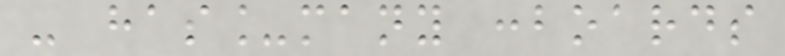- has_many :boards
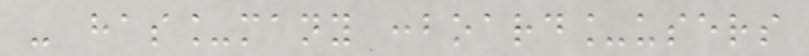- has_many :board_users
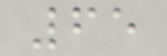65
